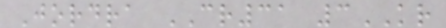Jordra CR31 3KR
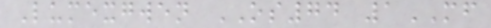Lumexgwen OS74 1MF
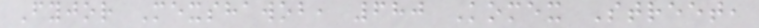Fyjor Mexshawob, 680 Komex Street,
